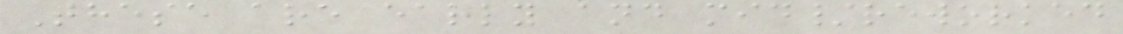These are early and mid/reworked
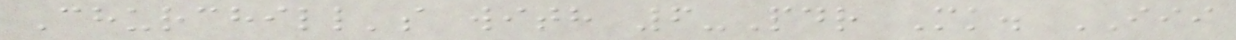Churchill's with 6-Pdr Mk. III
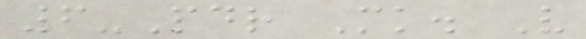6-Pdr Mk. V
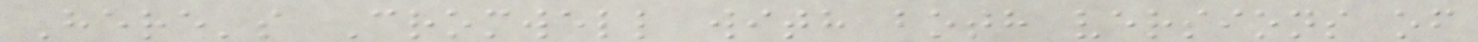Here's Cromwell with both versions of
